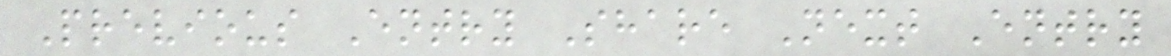Previous Entry Share Next Entry
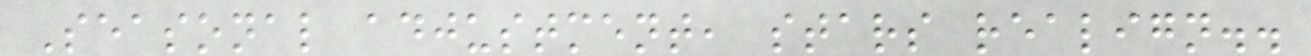Seasonal adjustment, stars realign..
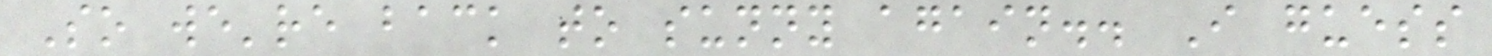So we're back to sunny again.. I guess
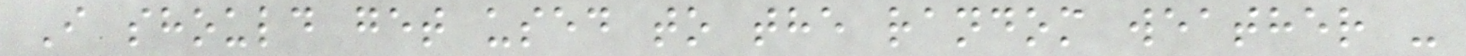I should get used to the random weather -
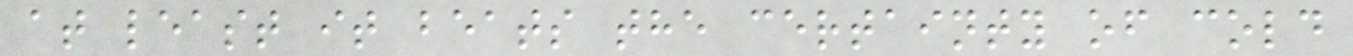at least it beats the certainty of cold
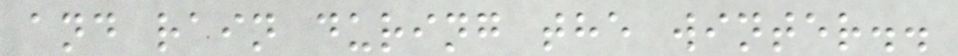and rain during the winter..
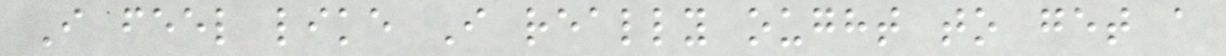I feel like I really ought to get a
